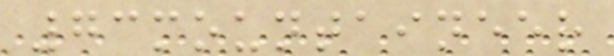73mountaineer
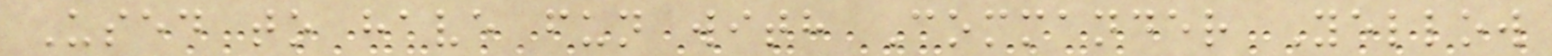Used to have fun with Commander Yellow
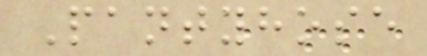Pantyhose
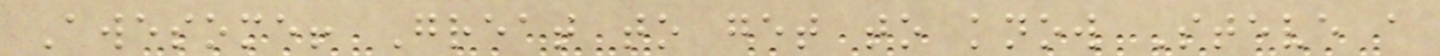Awesome! Great to get to know Steve a
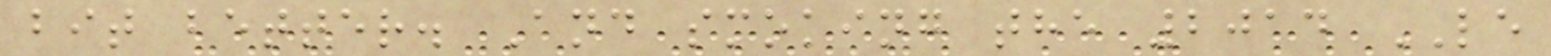bit better. And smoking the 2014 LE
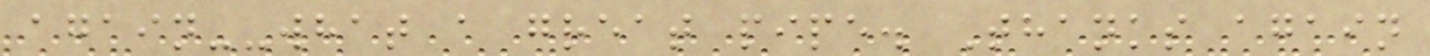again--what a great pipe. Thanks again
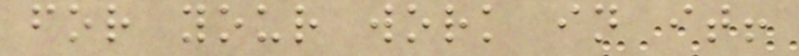for your work in it!
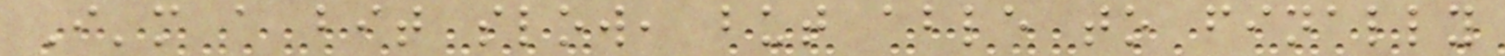I'm a bit slow, but able to finally
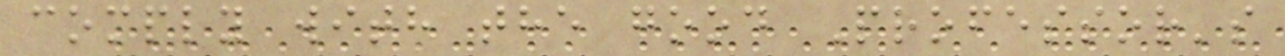comply with the good Professor's
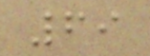69
